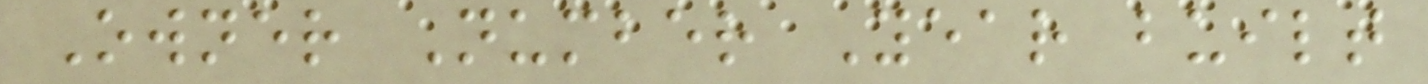Owner Number Year built
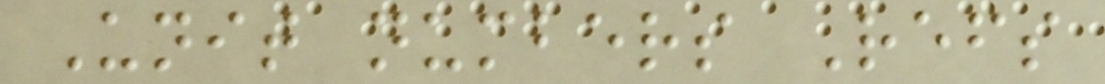Unit numbers Refs
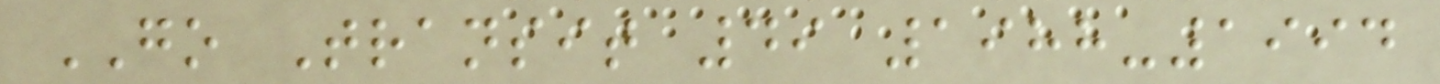GO Transit 49 1988-1994
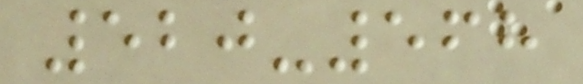520-568
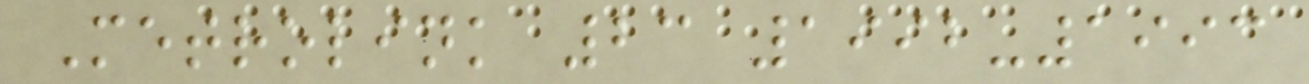Metrolink 23 1992-1993
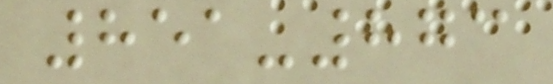851-873
